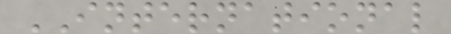INTERNATIONAL
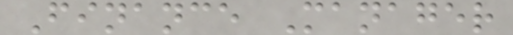Finance Manager
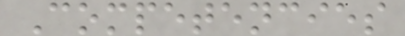Competencies
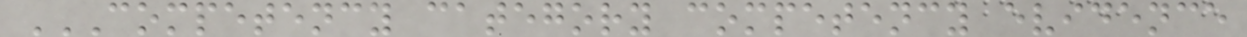COMPETENCY CATEGORY COMPETENCY EVIDENCE
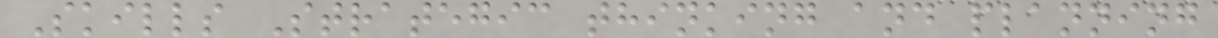Skills Strategic thinking and planning
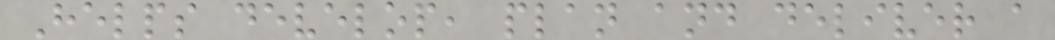Helps develop, plan and deliver a
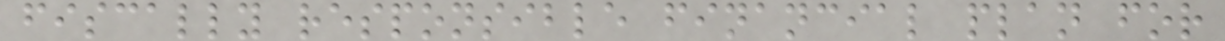fiscally responsible financial plan for
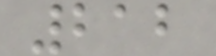212
